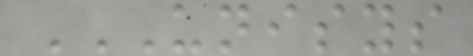UNISYS
